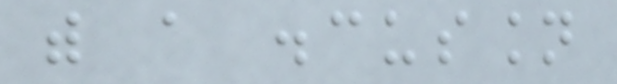with a discussion
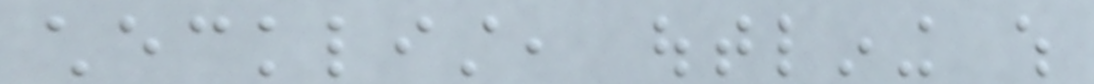checklist, outlining which
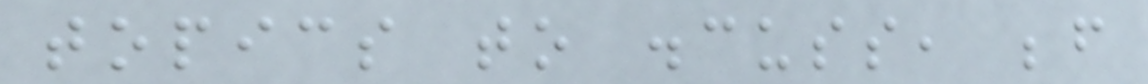topics to discuss, before
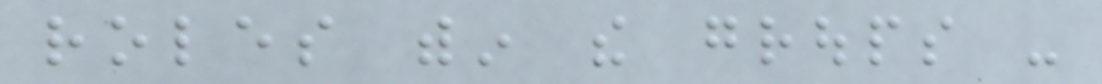roles within the groups -
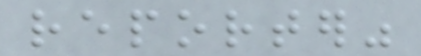reporter"
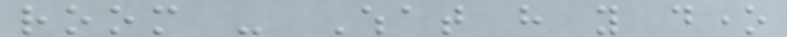room - What have you done
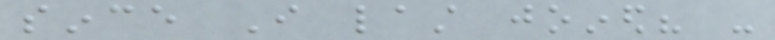since I last joined? -
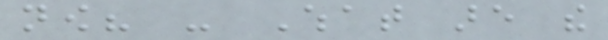now? - What are the
